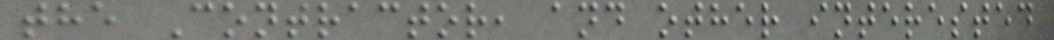the Contractor, and other interested
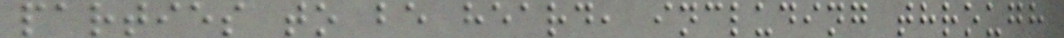parties to be heard, including through
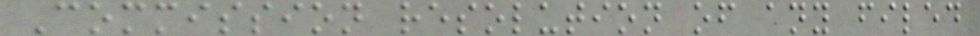Commission resolution of any filed
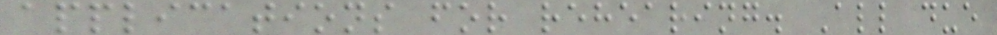applications for rehearing. All due
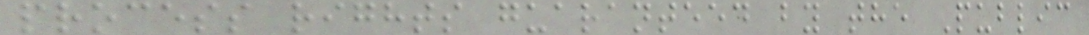process rights guaranteed by the Public
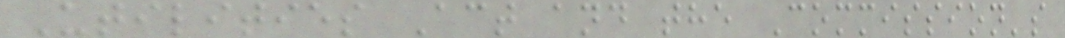Utilities Act and the Commission's
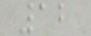12
